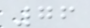76
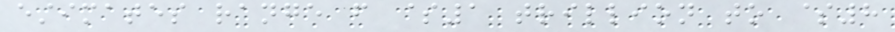estimates range from $1 trillion to $8
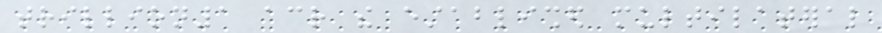trillion1 across the established multilateral
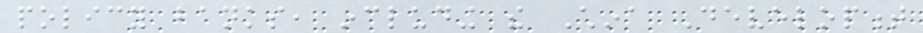policy banks, including the China Development
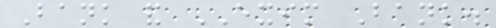Bank and EXIM Bank.
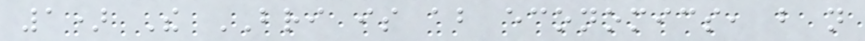1) The BRI is about economics, but not
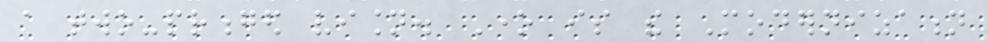a two-pronged vision. One is the Modernization
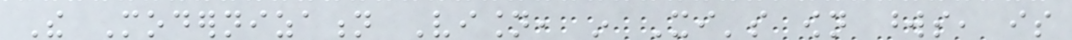The Modernization Vision, in Xi's own words, is
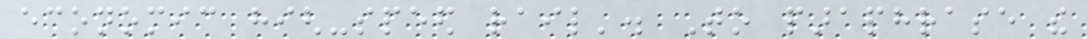economic high-speed rail'. To paraphrase the
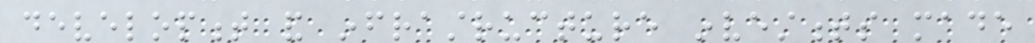development and infrastructure investments made
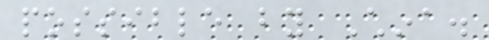possible by China.
